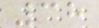38
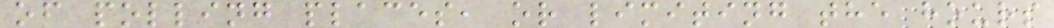of polling places, or limiting the hours
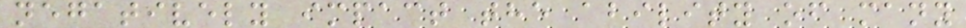negatively impact the ability of many
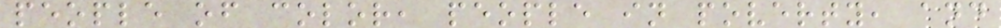people of color, people in poverty, and
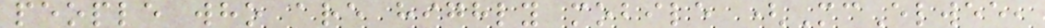people who are highly mobile (McElwee,
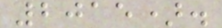2015).
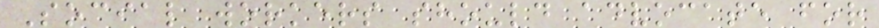Social workers should advocate for
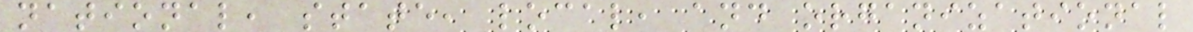national, state, local, and organizational
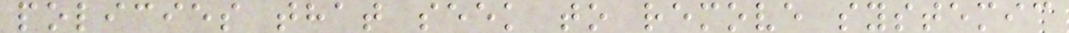policies that seek to remove systemic
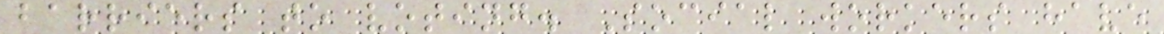barriers to voting. Social workers have
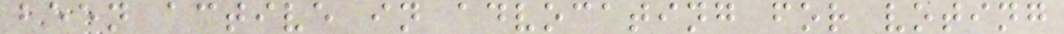been active in advocating for voting
